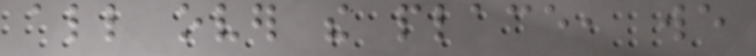all over the place, we
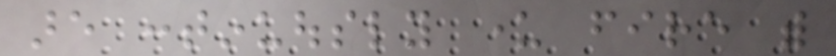are continuously under fire with
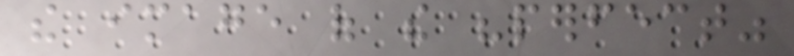the image of the "perfect"
